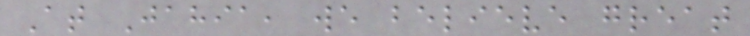At Jahia, we believe great
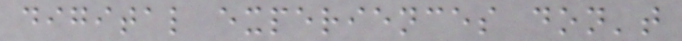digital experiences don't
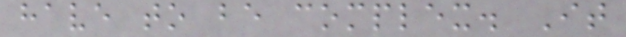have to be complex. It
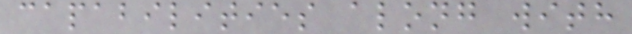capabilities along with
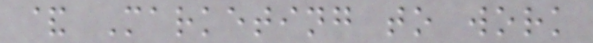& Marketing to work
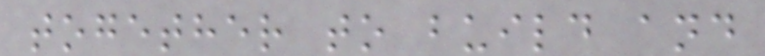together to build and
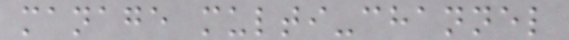manage multi-channel
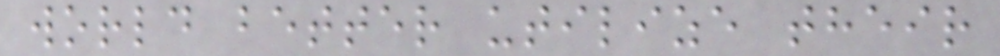world better utilize their
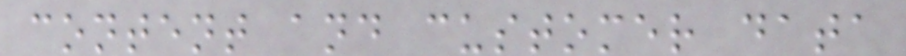content and customer data
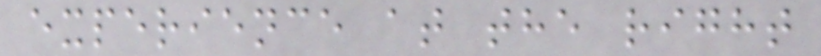experience at the right
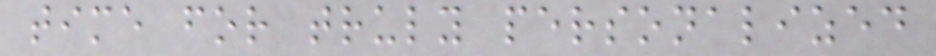time for truly personalized
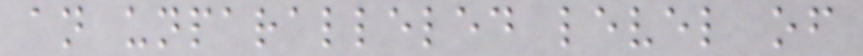an unparalleled level of
